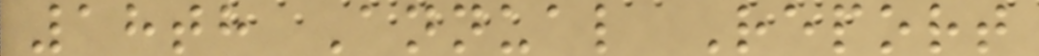18th Annual Report
